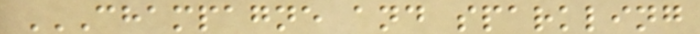CHAMPAGNE AND SPARKLING
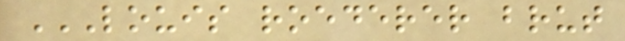LOUIS ROEDERER BRUT
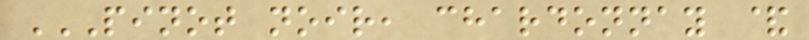PINOT NOIR, CHARDONNAY &
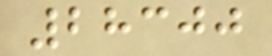28300
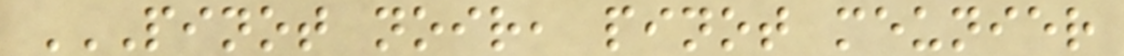PINOT NOIR, PINOT MEUNIER
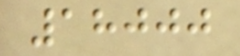18000
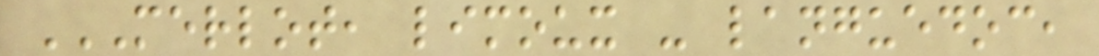MERLOT, LIMOUX - LANGUEDOC,
